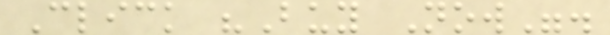Click "Buy Now".
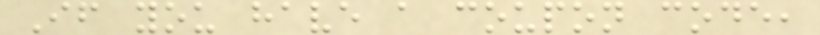If you have a coupon code,
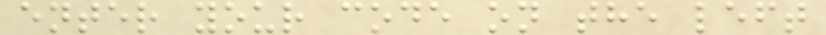enter your code on the left
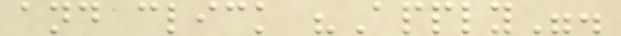and click "Apply".
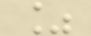%
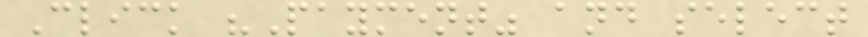Click "Payment" and select
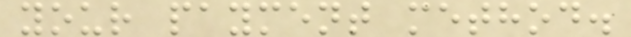your payment method.
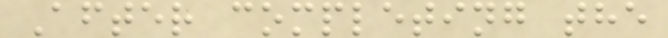After completing the
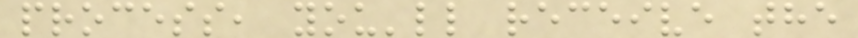process, you'll receive the
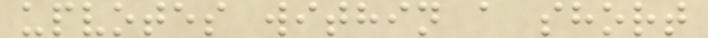upvotes within a short
